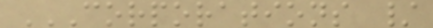CORPORATIONS /
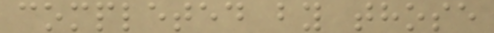completed by those
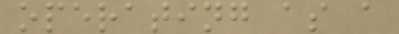operating as a
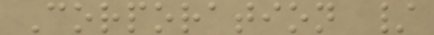Corporation /
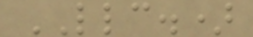LLC.)
